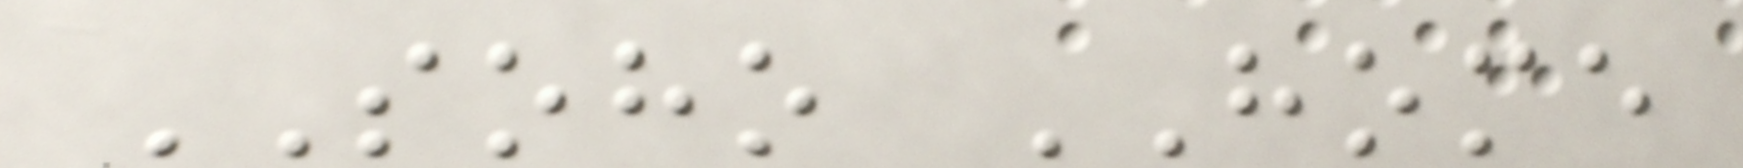SOHO HOME
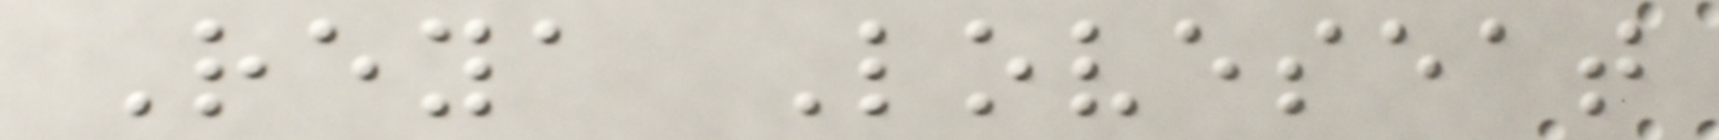Reya Loveseat
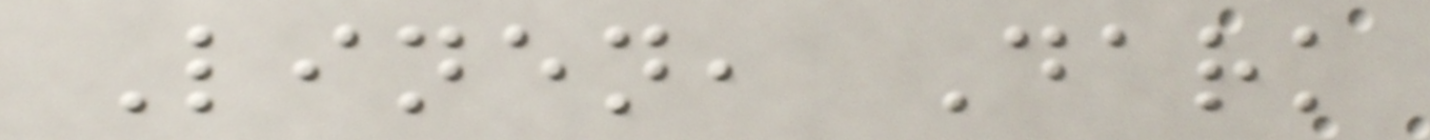Linen, Dark
